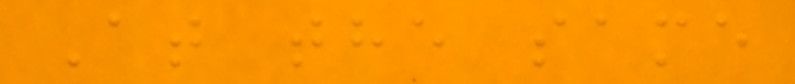At the same
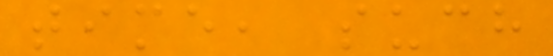time, such
